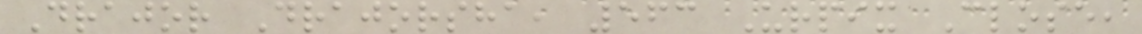Drajor Drajorsha, 563 Urpix Close,
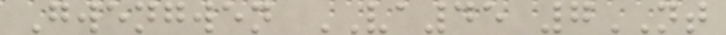Gwengwen VA45 7NT
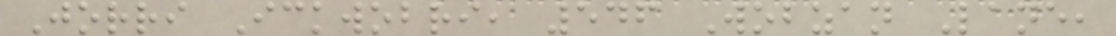Jorri Ickwobri, 546 Wobzan Lane,
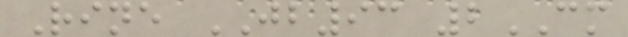Rine JB93 2CM
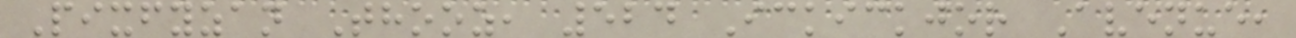Pixfyzan Thooz, 524 Ickickjor Avenue,
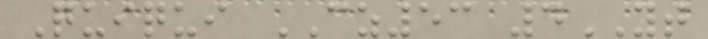Quiqui CZ53 4YT
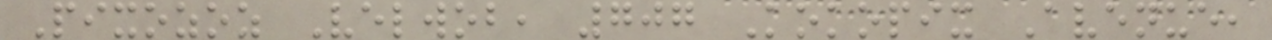Pixozoz Velwob, 707 Kokopix Avenue,
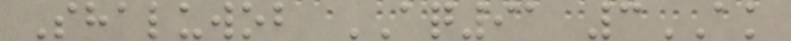Shaluwob AQ91 3AK
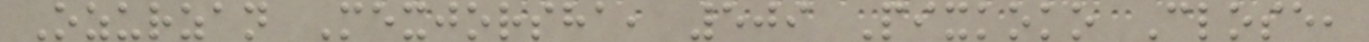Ozurzan Mexjorsha, 509 Pixkoko Close,
